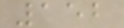152
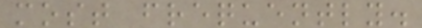most frequently.
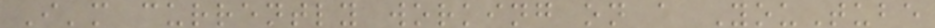I'm currently working on a YouTube
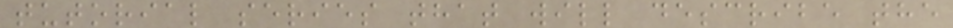tutorial series that will describe the
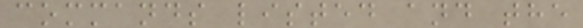commands listed and the
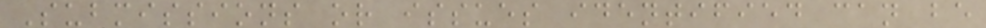Submissions or issues identified can be
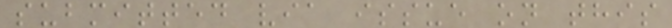submitted via issue on this
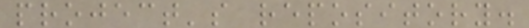project's repository.
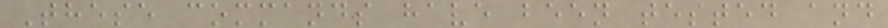These commands have been tested and
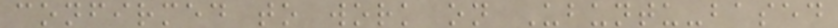confirmed to work on Ubuntu-based
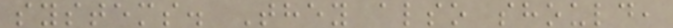systems. They also should,
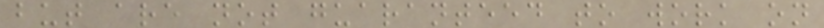but are not guaranteed to work on
